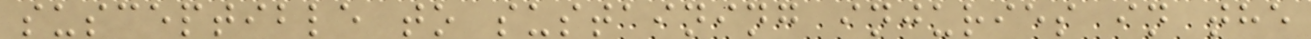susceptible to sustaining injuries in the
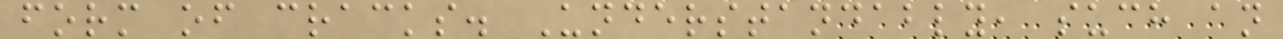form of cracks. Understandably, such an
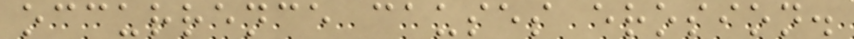occurrence causes erosion.
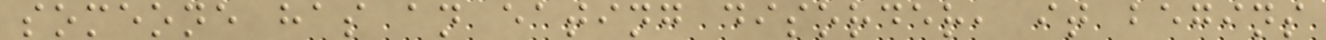someone has an eating disorder, it begins
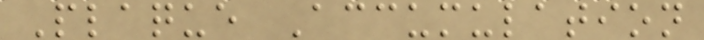Plaque Accumulation
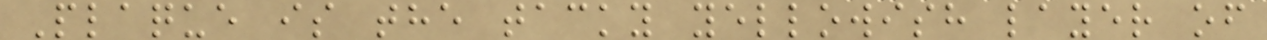Plaque is the tacky yellowish layer of
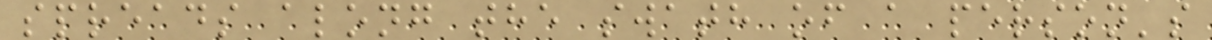spreads along the swath of a person's
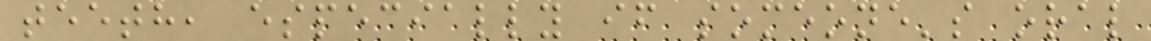teeth, especially if someone's oral
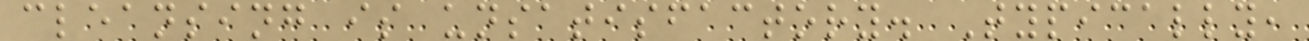cleansing is unsatisfactory. Typically,
